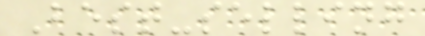Best-selling
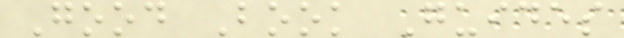Good Book Guides
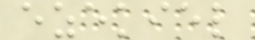ezekiel
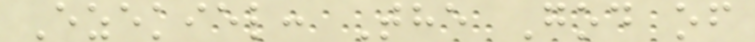Ezekiel: The God of
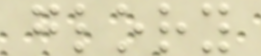glory
